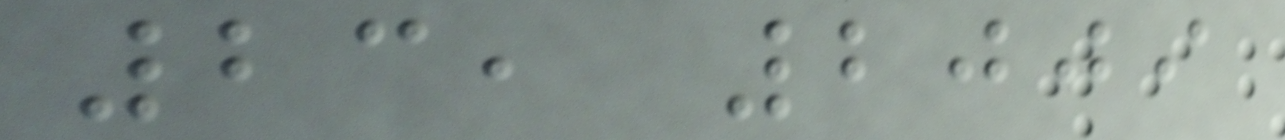23, 2009
